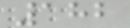182
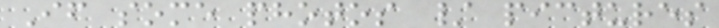If some photos / pictures
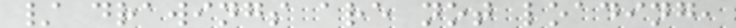/ drawings are not loading,
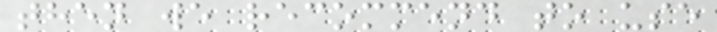then we recommend to use
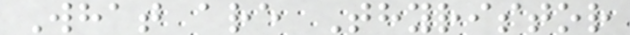What are Thyristor
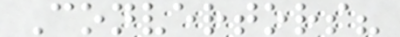Convertors?
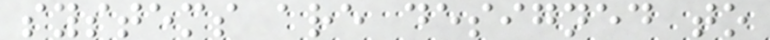systems are designed to
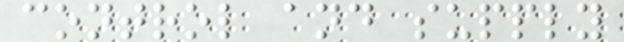control and supply
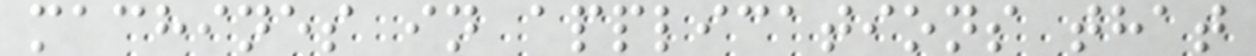machines in applications that
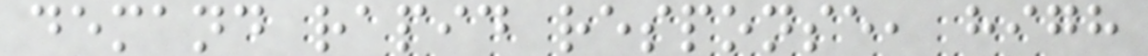demand rapid response, high
